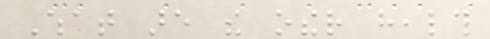What are the other health
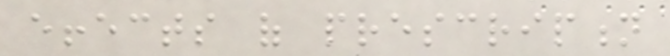effects of prescription
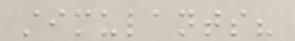stimulants?
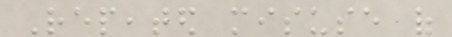Repeated misuse of
